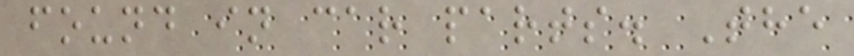found in car parts. The
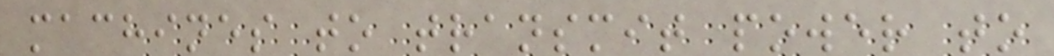machines to transmit power to
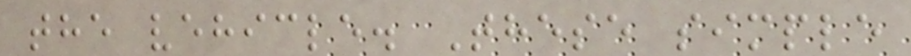the vehicle. These simple
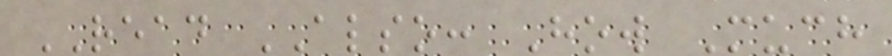READ ALSO: How Much
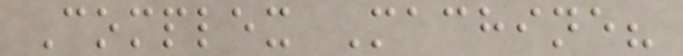Complex Machine?
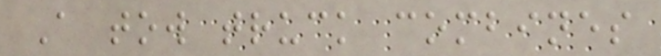A tow truck combines
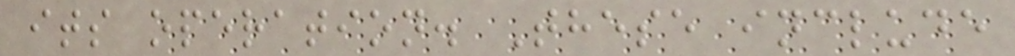its operation. These include
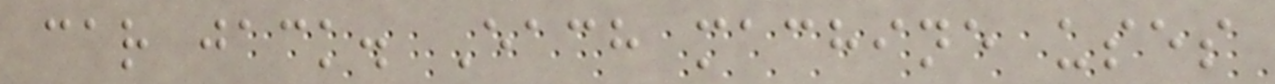car jack. Each machine uses
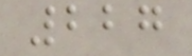227
